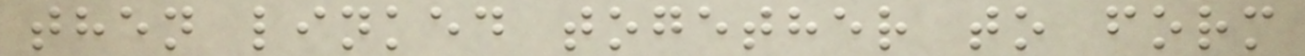then linked together to form
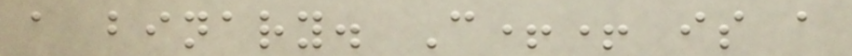a binary. C++ is a
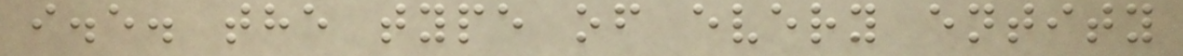i.e. the type of every entity
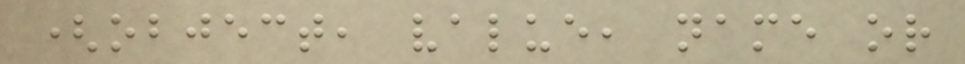(object, value, name or
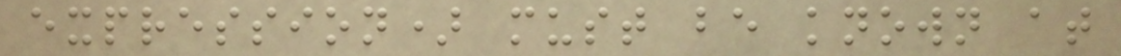expression) must be known at
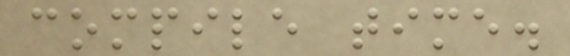compile time.
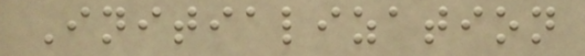Initialization
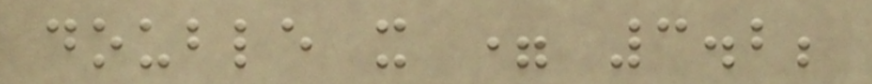double x = 3.2;
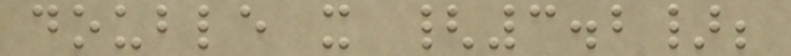double x {3.2};
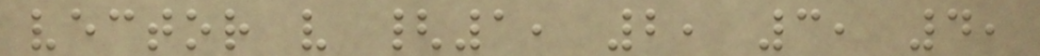vector v {1, 2, 3, 4,
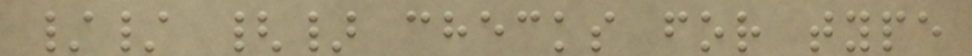// {} checks for type
